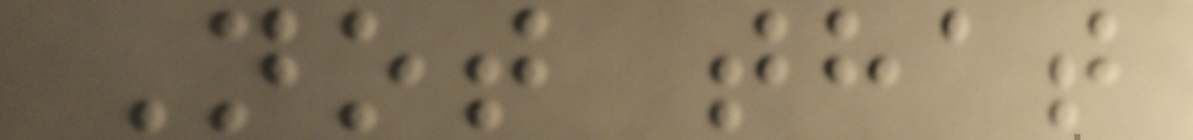Not that
